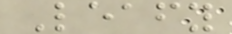Leafy
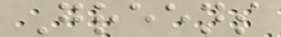Greens
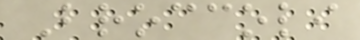Broccoli
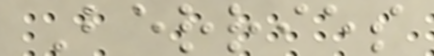Berries
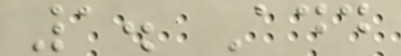1. Add
